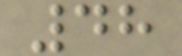48
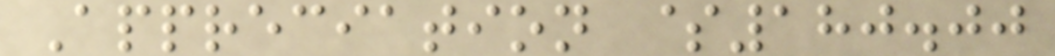Appreciation $180.00
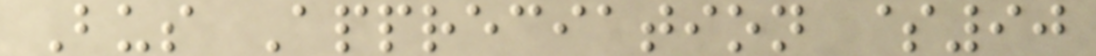Bus Appreciation $90
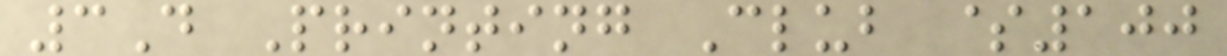3D Printing Club $100
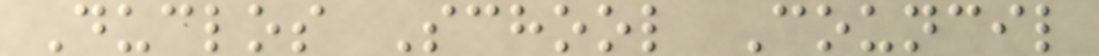Duclos School Council
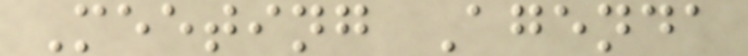Meeting Agenda
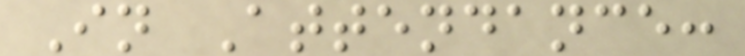In Attendance:
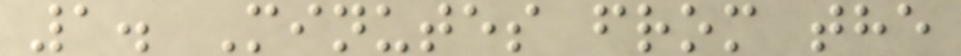1. Minutes from the
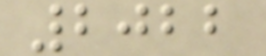2022
